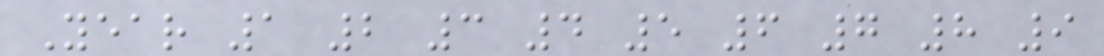Year 1 2 3 4 5 6 7 8 9
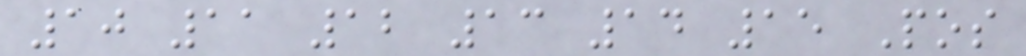10 11 12 13 14 15 Pos
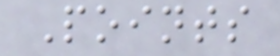Points
